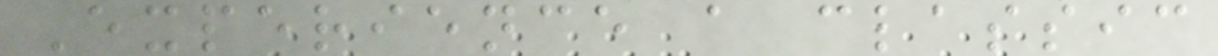Experience a classic
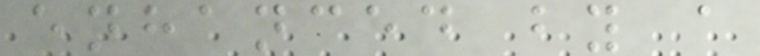enhanced by a
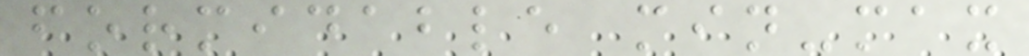formidable min-max
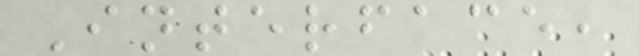Interface,
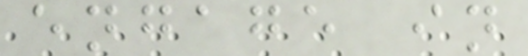engage in
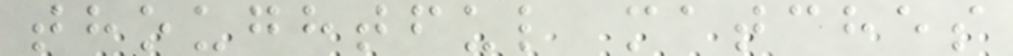thoughtful matches
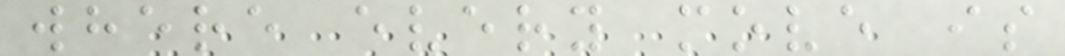where every move is
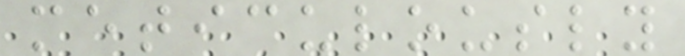meticulously
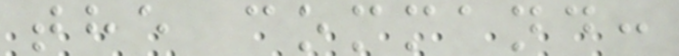the command:
